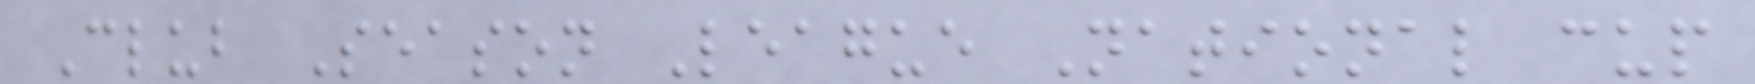Club Season League National cup
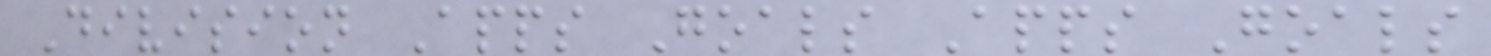Division Apps Goals Apps Goals
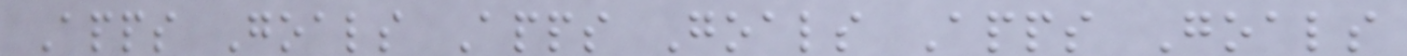Apps Goals Apps Goals Apps Goals
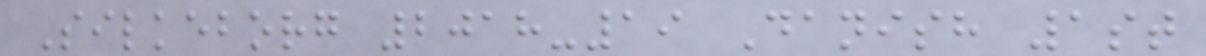Silkeborg 2018-19 Danish 1st
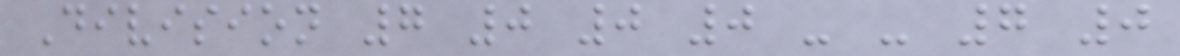Division 7 0 0 0 - - 7 0
